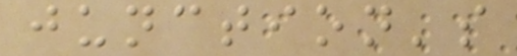junction's
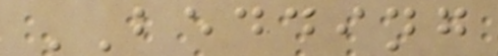BEDDING
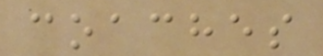coaches
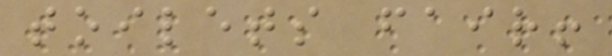toilets fair!
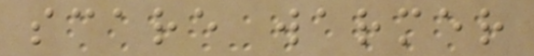scare warmer
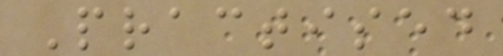Practised
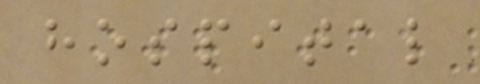hospital
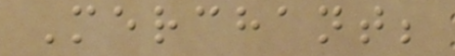Merchant;
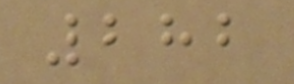282
